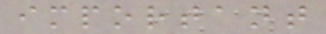important
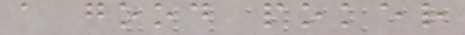a good poker
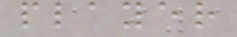player
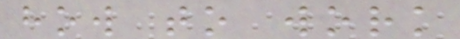how to work
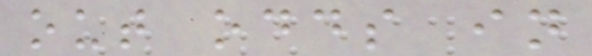out odds in
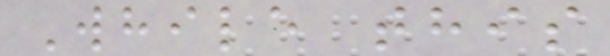While this
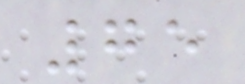75
